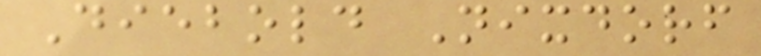Diebold Nixdorf
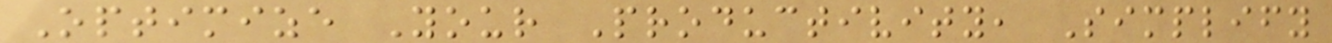Optimize Your Productivity, Simplify
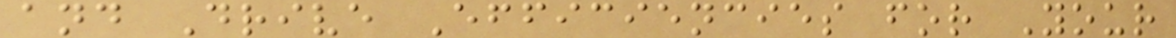and Drive Efficiencies for Your
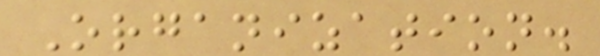Organization.
